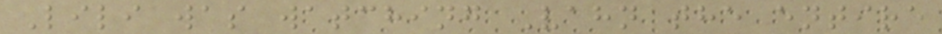Lili was watching Vahn the entire
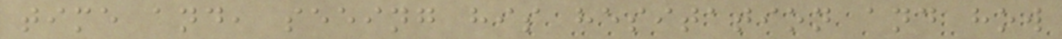time and, seeing his hesitation and how
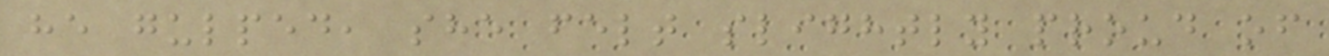he gulped, she felt slightly proud of
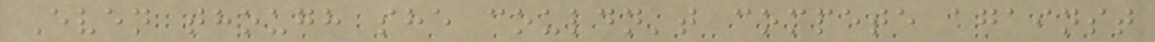Even though she couldn't compete against
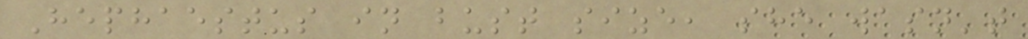Hephaestus in bust size, she wasn't
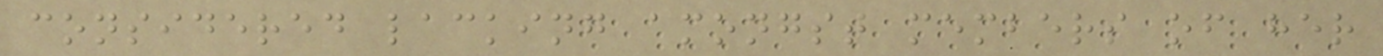considered lacking amongst members of her
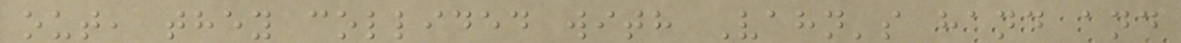out, they collided with Vahn's hand and
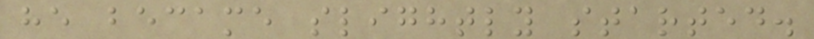he became slightly started.
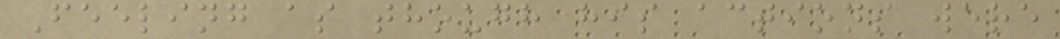Feeling as though his actions were
